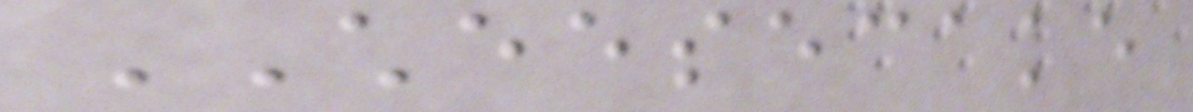CHEESECAKE
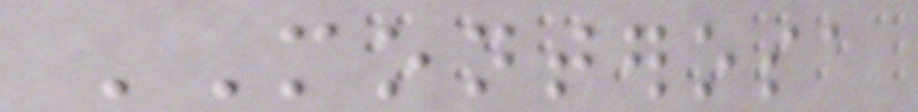MONTEROSA
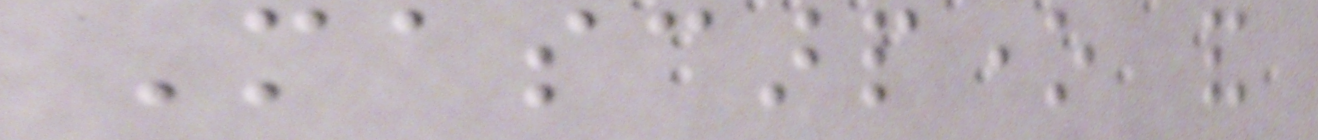Mascarpone and
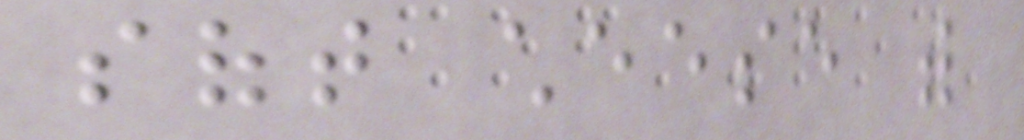soft cheese with
